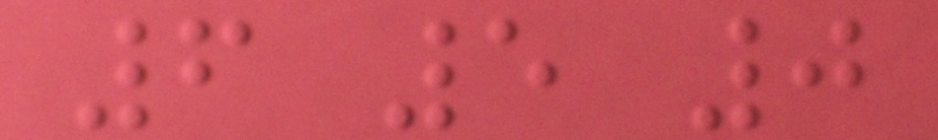6 5 0
